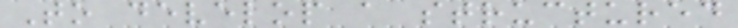To develop a structured
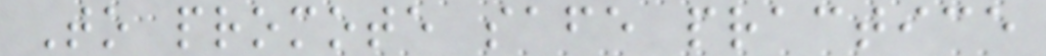To promote safe practice
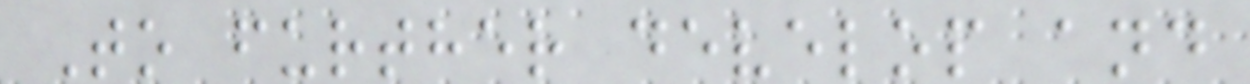To further develop and
